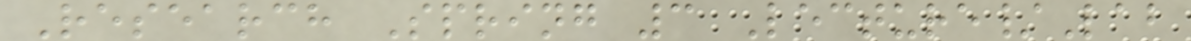Research Spring 3 Lecture/Lab
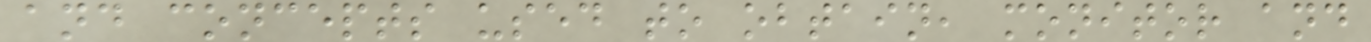and concepts used to obtain, monitor and
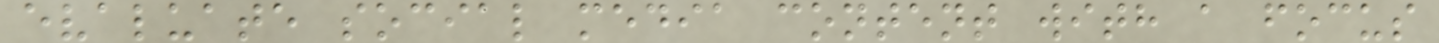evaluate social media content with a focus
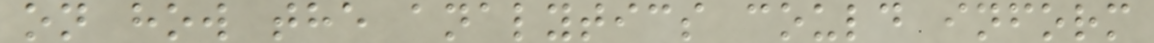on how the analytics could inform
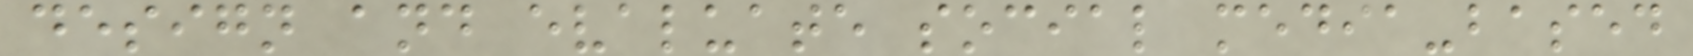design and evaluate social media-based
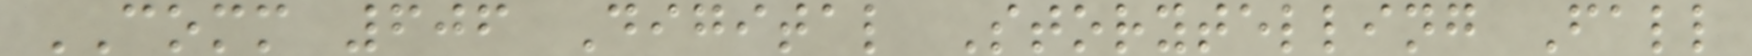COMM 606 Digital Storytelling Fall
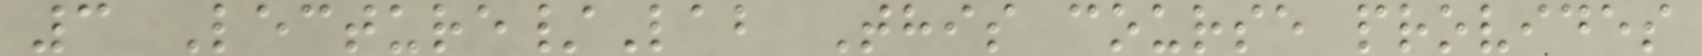3 Lecture/Lab This course provides
